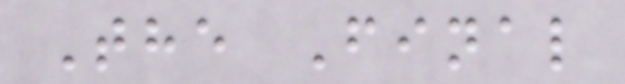The Final
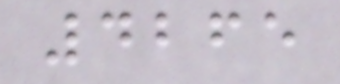4265
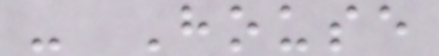- House
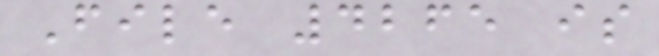File 4265 is
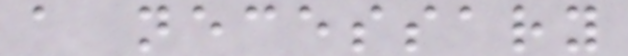a necessary
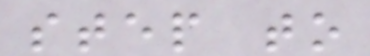step to
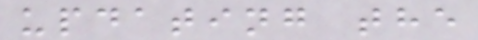updating the
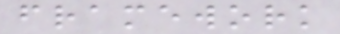framework
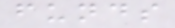funds
